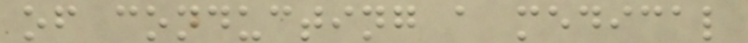of conducting a medical
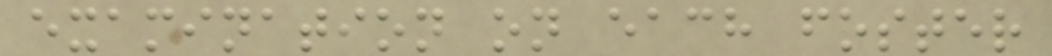examination on each foster
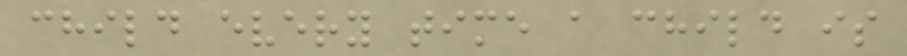child every time a child is
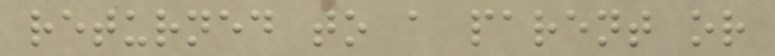returned to a parent or
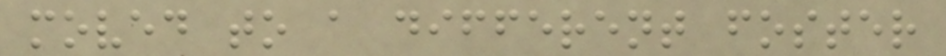moved to a different foster
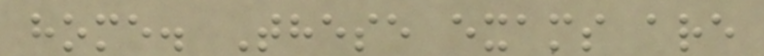home. These exams are
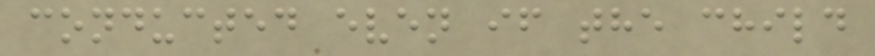conducted even if the child
